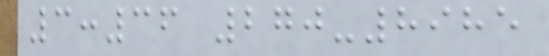3:36 270-8985
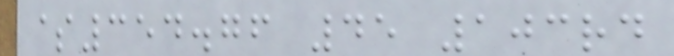$354.76 45 103rd
